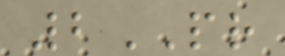2PR
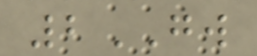2GW
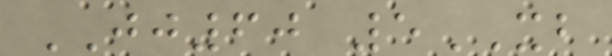JJ60 5XB
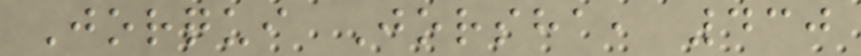Jorqui Jorsha, 430
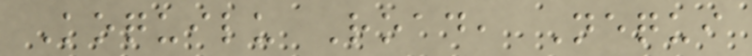Koquilu Road, Nequi
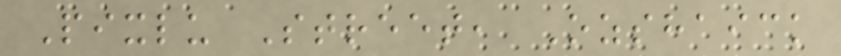Pixlu Street, Ozshaick
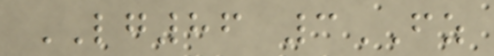LG86 3FZ
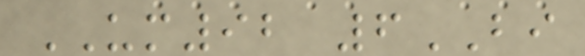UM92 6BI
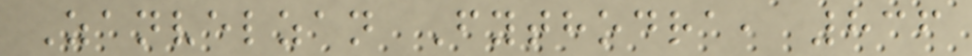Zanvelzan Fythodra, 836
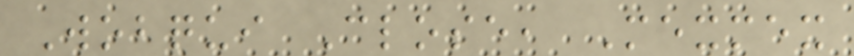Wobqui Close, Mexmex
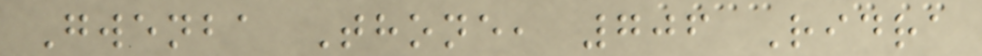Gwenba Thone, 706 Ridra
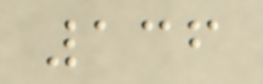136
